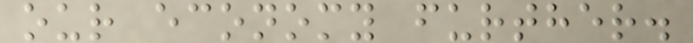our economy further.
